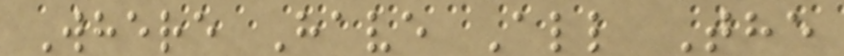Where Have All The
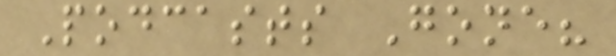Podcasts Gone?
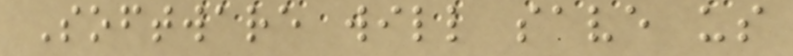Software will save us
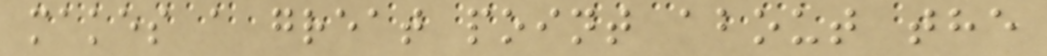makes a great point about the
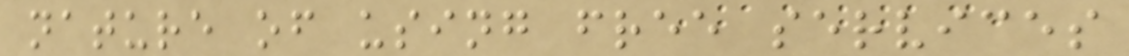nature of using free services
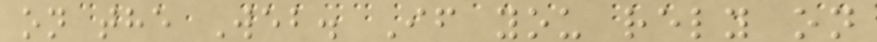on the Web. If you rely on
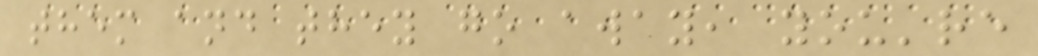them and they go away, you're
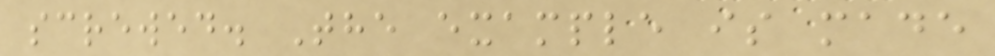screwed. The example is made
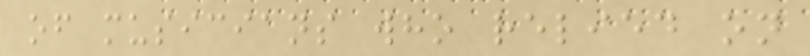of musicians who relied on
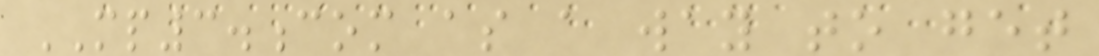MP3.com as a way to get
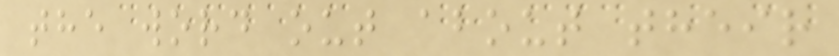the word out about their
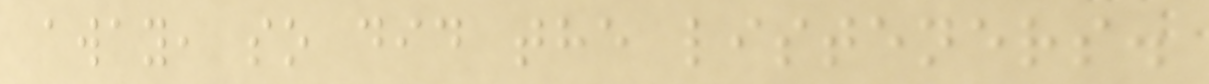away, so did the listeners.
